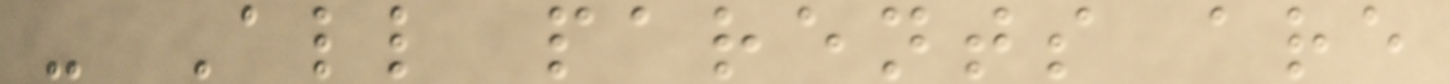- All parents are
